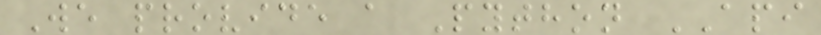We provide a Python API
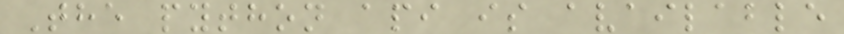The python api is available
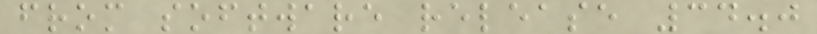from software release 34.0
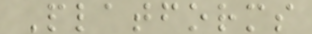Platforms
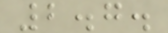2.7.
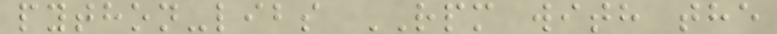python-libs RPM with the
